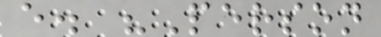e. "Person
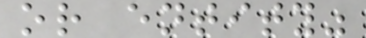or entity"
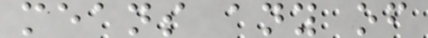means any of
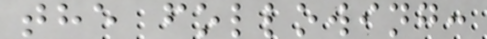the following:
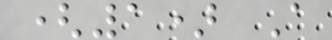(1) A
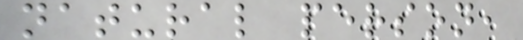natural person,
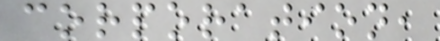corporation,
